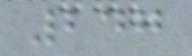247
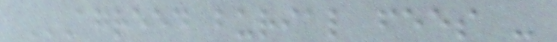AGREED BURIAL FEES -
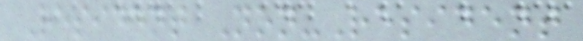Resident Non-Resident
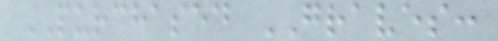PURCHASED GRAVES:
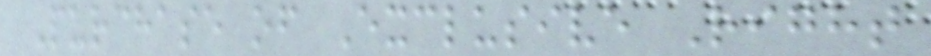Purchase of Exclusive Right
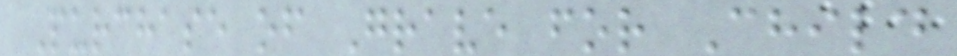Purchase of Grave for Child
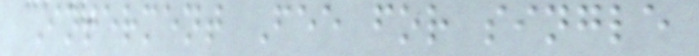Interment Fee for single
